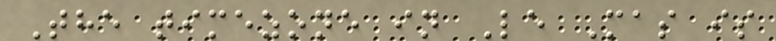The timezone in Le Mas is
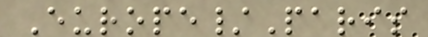Europe/Paris
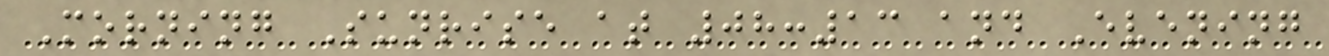Morning Sunrise at 08:13 and Evening
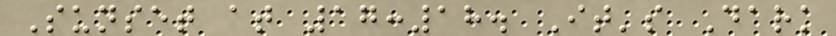Sunset at 17:18. It's Dark
